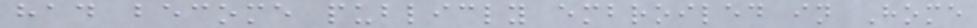had become publicly embroiled in Home
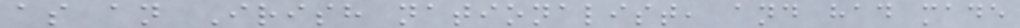as an Irish nationalist, and had made
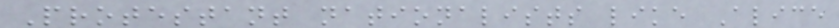Protestant nationalists like Alice
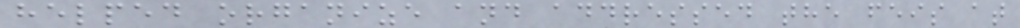helped organize and addressed the feis at
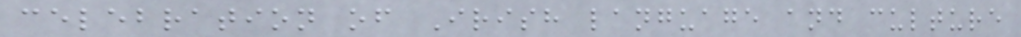celebration of Irish language and culture
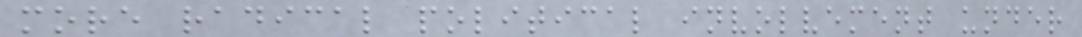more radical political involvement under
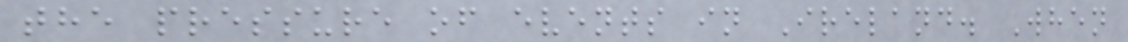the pressure of events in Ireland. When
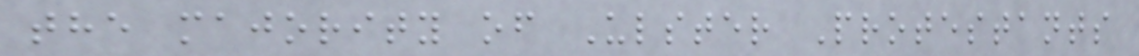the majority of Ulster Protestants
